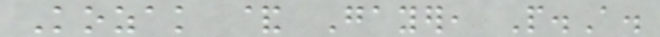Kozak & Gayer, P.A.
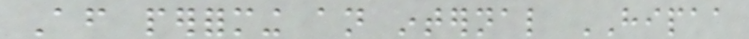After performing an internal HIPAA
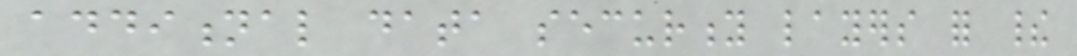additional data security layers for their
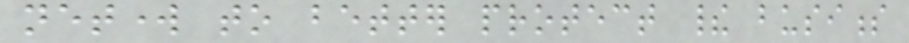network to better protect their business
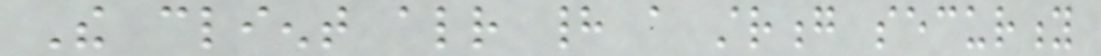The client already had a strong security
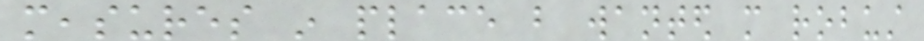measures in place but wanted more robust
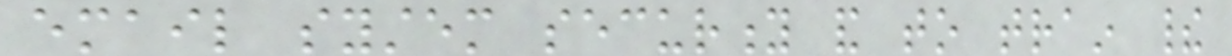email system security and to train their
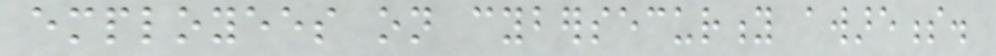employees on cybersecurity awareness.
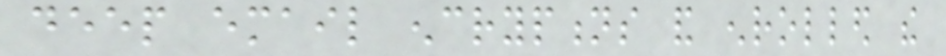deep email encryptions and enrolled the
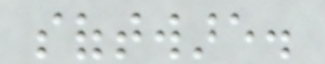software.
